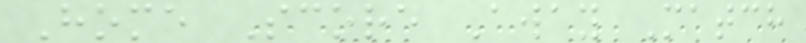Home Score Away Match
